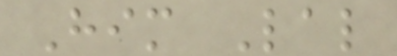Him Lal
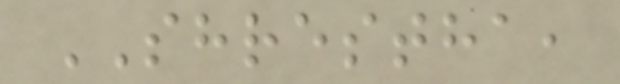SHRESTHA,
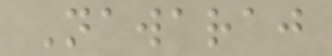Nawaraj
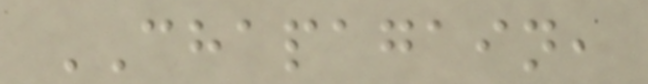CHAPAGAIN,
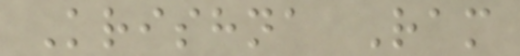Krishna Ram
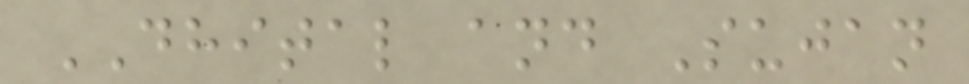DHITAL and Sujan
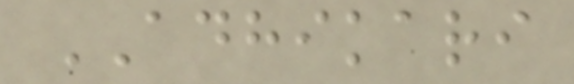ADHIKARI
